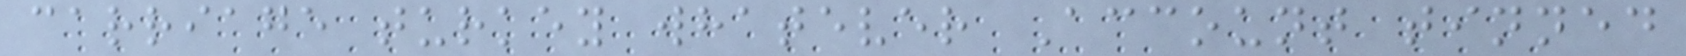carriage turkey whatever Account tinned
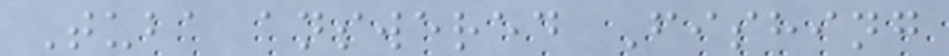Tuba answered Fishing
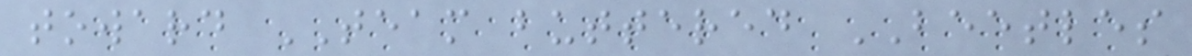toward TEAM buttered BEETLES
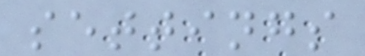settings
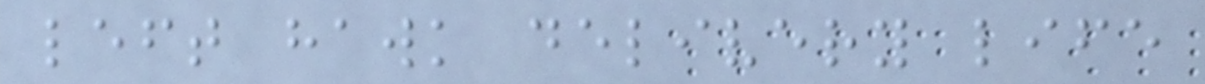left hawk delivery life
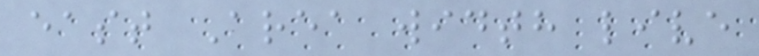east Area width live
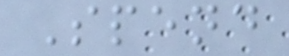Spend
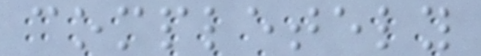completely
